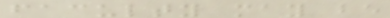faculty may be
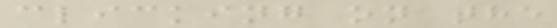clicking on the
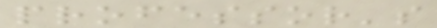professor's
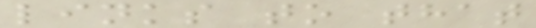links to that
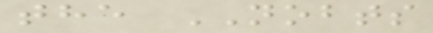the NOBTS
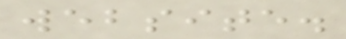website.
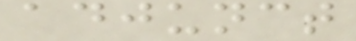adjunct
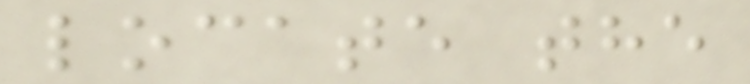locate the
